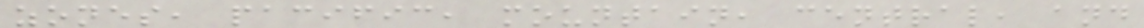zones, pacific, mountain, central, and
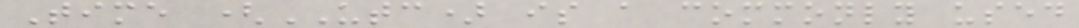Time (UTC) is a commonly used
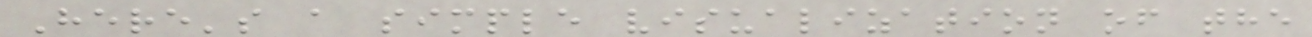Here's a simple visualization of the
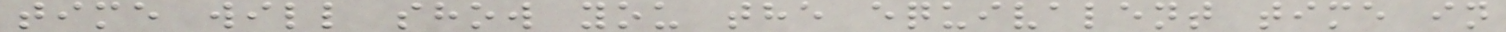time will show you the equivalent time in
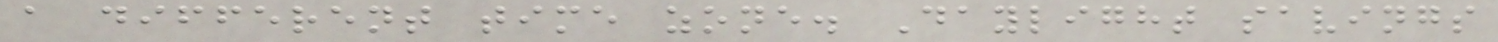a different time zone. Daylight savings
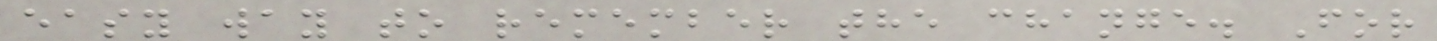easy way to remember the change. For
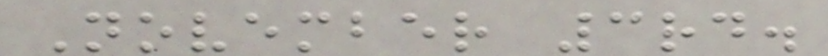November 3rd.
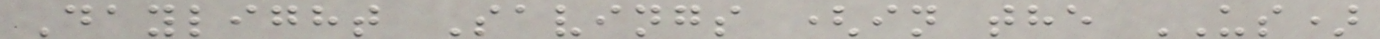Daylight Savings (in the US)
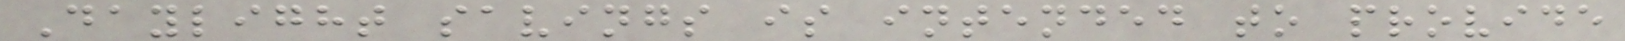Daylight savings is intended to provide
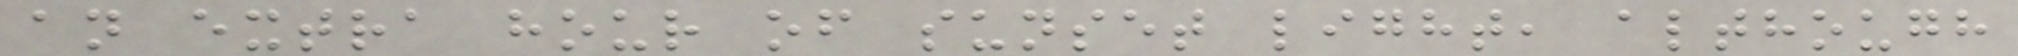an extra hour of sunset light, although
